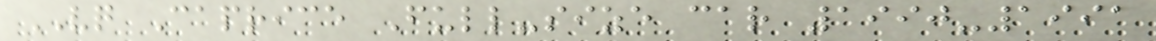VQ Caprice Full-size car 1990-1991
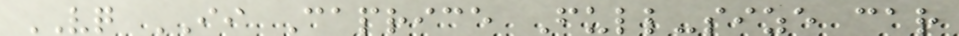VQ II Caprice Full-size car
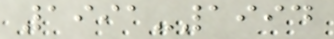1991-1994
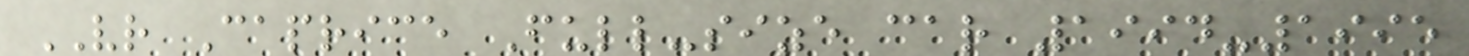VR Caprice Full-size car 1994-1995
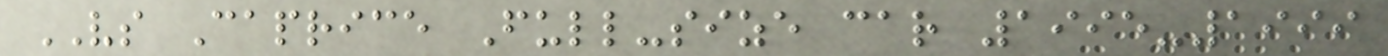VS Caprice Full-size car 1995-1999
